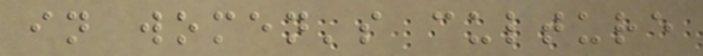in women's culture
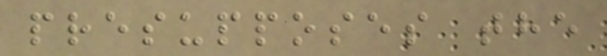presupposes the
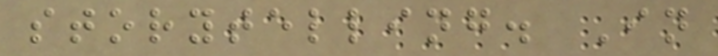storytelling. In
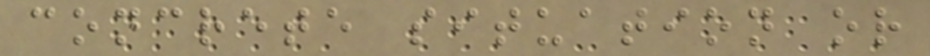concrete situation or
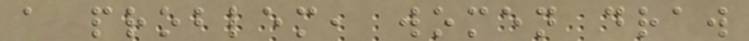a problem, women draw
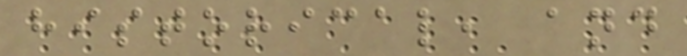historical, and
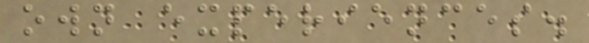own experiences.
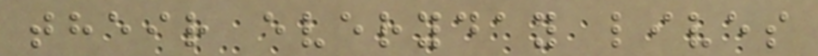their everyday lives
